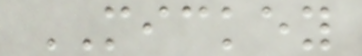MICKEY
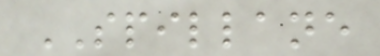SPILLANE
